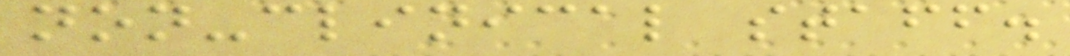non-clinical staff.
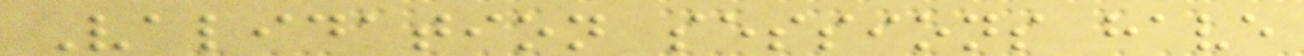Validation sessions have
